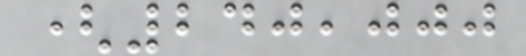(240,000
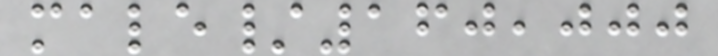male/160,000
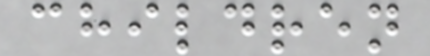children
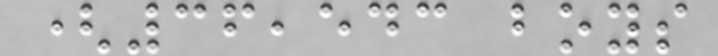(36,543 boys
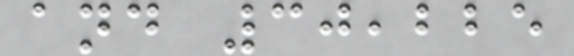and 30,225
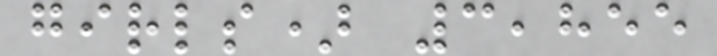girls) 3,855
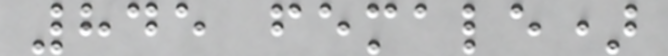845 female)
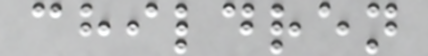children
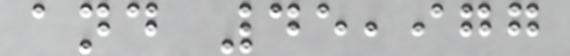and 45,977
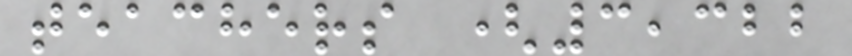teachers (3,322
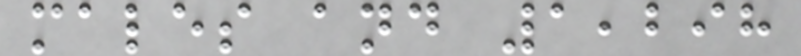males and 1,298
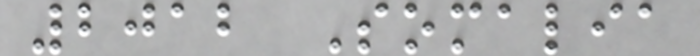2012 Somalia
